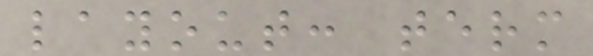layout: term
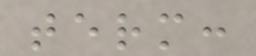term:
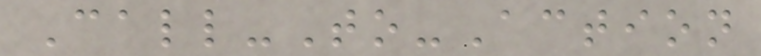Call-To-Action
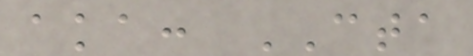aka: CTA
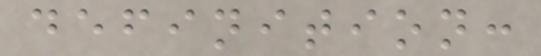definition:
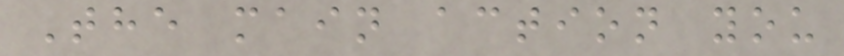The main action you
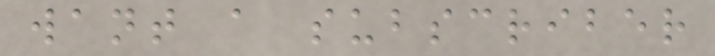want a subscriber
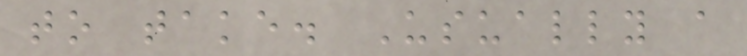to take. Usually a
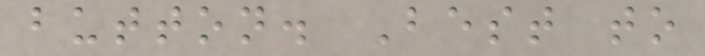button. Best to
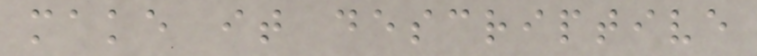make it descriptive
